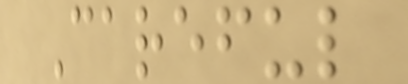Careful
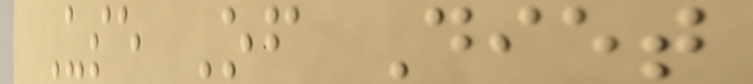Use Of Diet
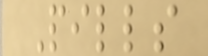Pills
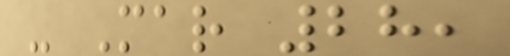- Mar 28,
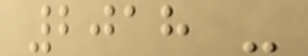2018 -
